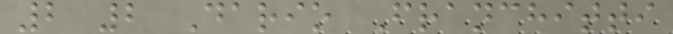2 2 Dario Franchitti
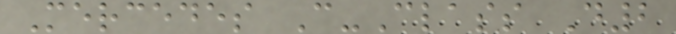Mercedes C-Class D2
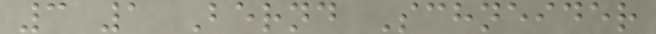3 1 Bernd Schneider
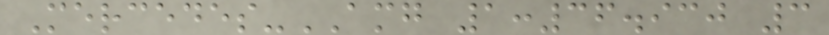Mercedes-AMG 1:36.930 3
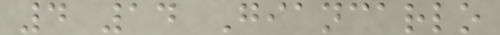4 14 Giancarlo
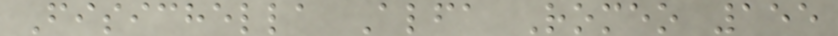Fisichella Alfa Romeo 155
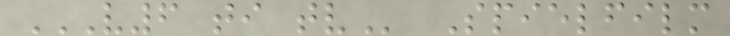V6 TI TV Spielfilm
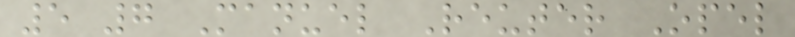5 7 Manuel Reuter Opel
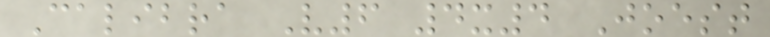Calibra V6 4x4 Joest
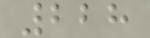228
